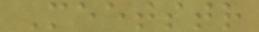Meetstr
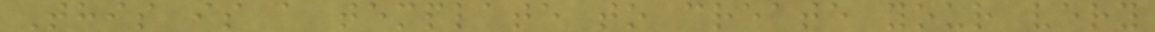This is a template to create your very
